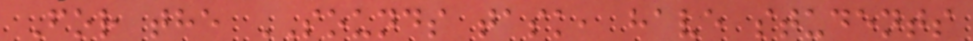For the SOUNDS task, have students
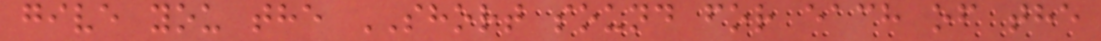give you the SHORT sound for each of the
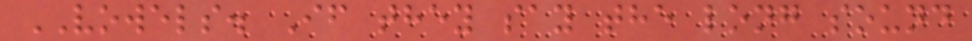VOWELS. If they say the long sound
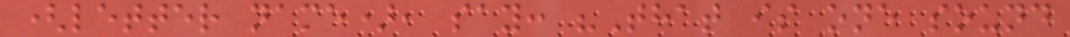(letter name), say: "That is one sound
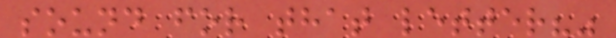sound for that letter?"
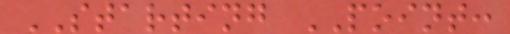STARTING POINT:
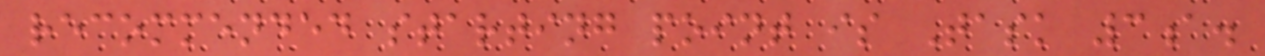recommended starting point is Task 3a.
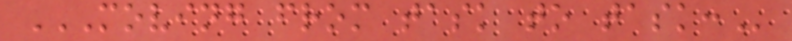MOVING FROM TASK TO TASK:
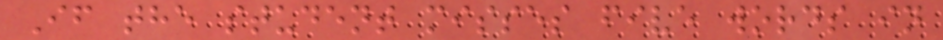If the student misses five words in
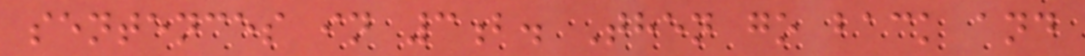sentences in 3b. Then go back and
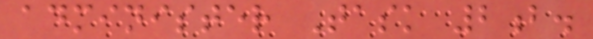administer Task 2b.
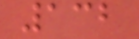132
